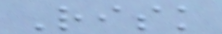Risk
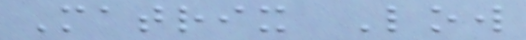Matrix Low
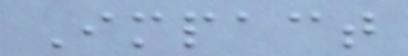Impact
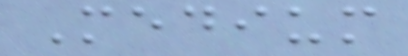Medium
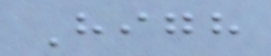High
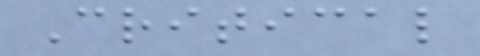Critical
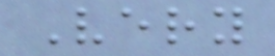Very
